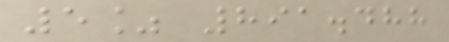5% 891.488
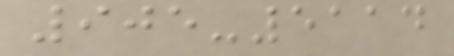905-5114
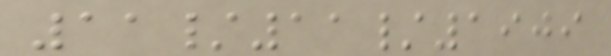11/11/1909
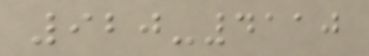920-4110
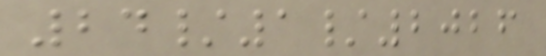24/1/2026
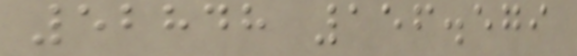52848 156.579
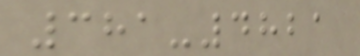381-4821
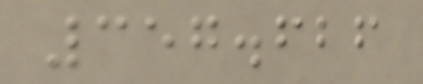357.626
